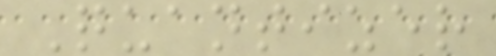Quantizer
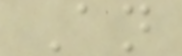An
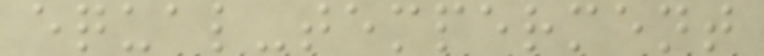equal-temperment
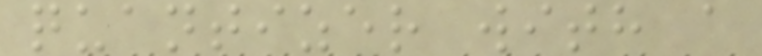quantizer with a
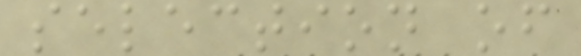selection of
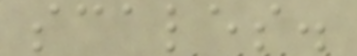scales.
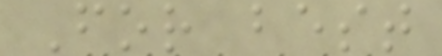For best
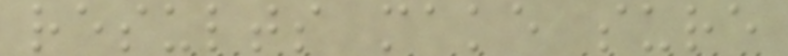results make sure
